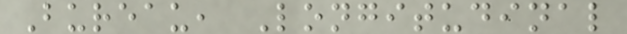Bureau, Longitudinal
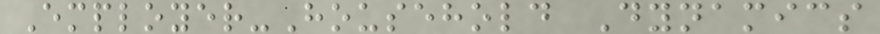Employer-Household Dynamics
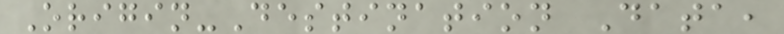Origin-Destination Data,
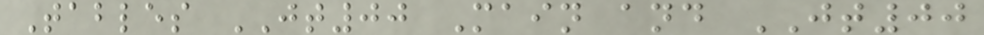Tables JT00 Main and JT00
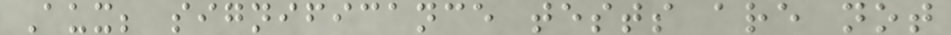Aux; significance tests are not
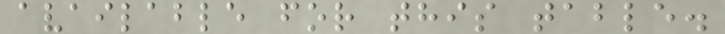available for this table.
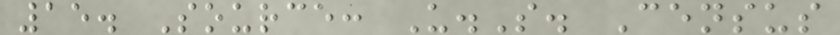15. Source: U.S. Census
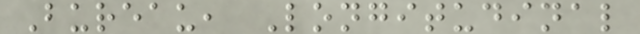Bureau, Longitudinal
